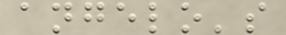angelo's
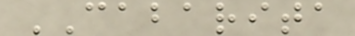CABARITA
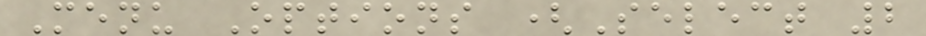Menu Options (Select 2
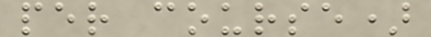per course)
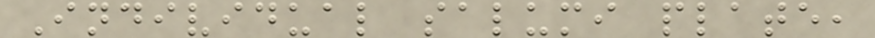Individual salumi plate,
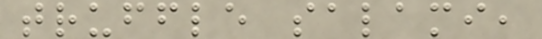truffle salami,
